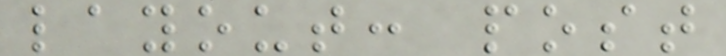layout: post
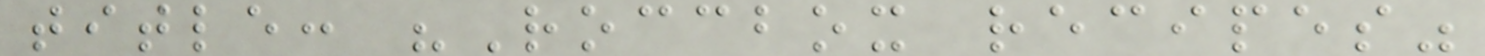title: "Roccbox recipes"
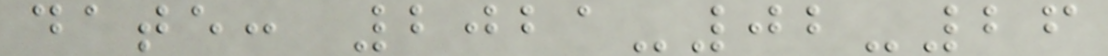date: 2021-02-26
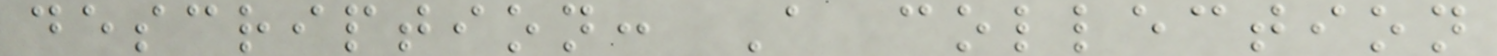description: A collection
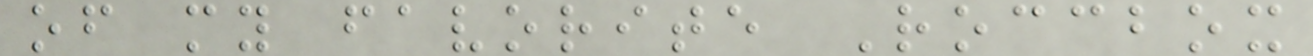of my favorite Roccbox
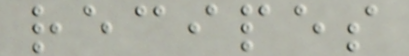recipes
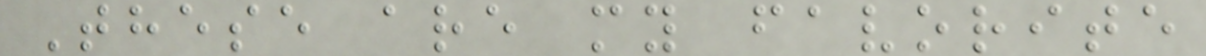These are my favorite
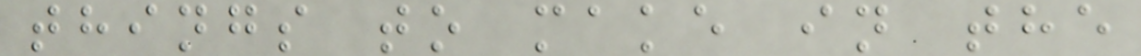things to make in the
